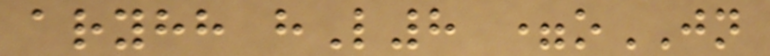aryhh hL8 =oJN
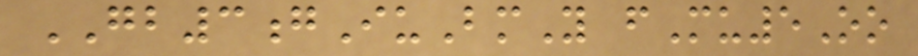GB3gIuBmY fMu5Oo
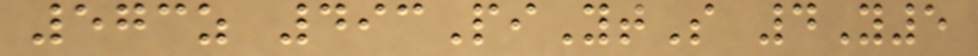573z 493PiYtS 4Y5
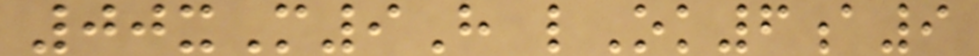00xM9H lOk6a9
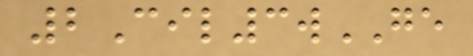2Cil3wGE
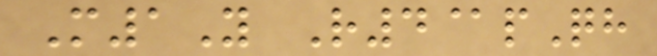M1Y R4@pQh
